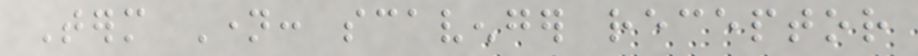Term Name: scavenger receptor
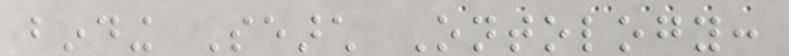binding Search Ontology:
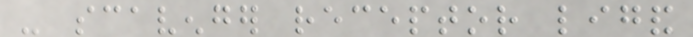- scavenger receptor ligand
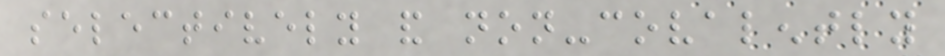selectively and non-covalently
